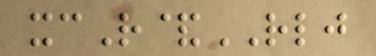xcR&RLJ
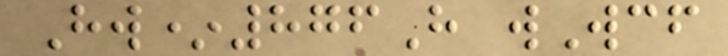Hw*876H wWcf
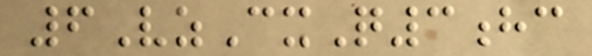6VzCxQ3hc
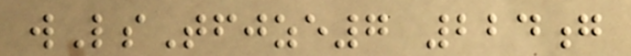wLsTfjze7 224g
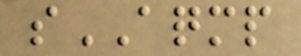sAQMP
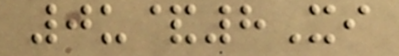0u&8Xi
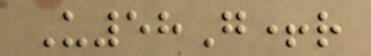U58G+r
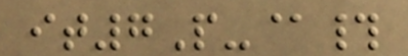it7P-@#
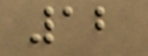12
